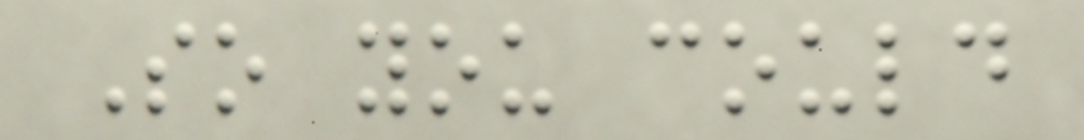So you could
